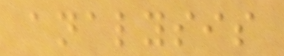analysis
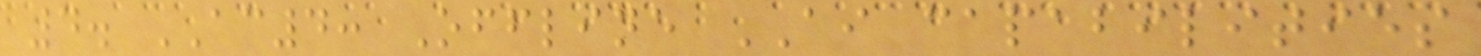4. AC4: Offline AI capabilities
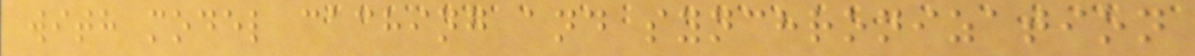with model caching and synchronization
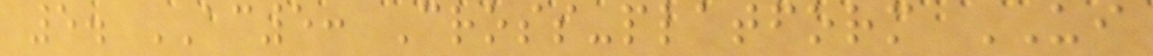5. AC5: Cross-platform UI
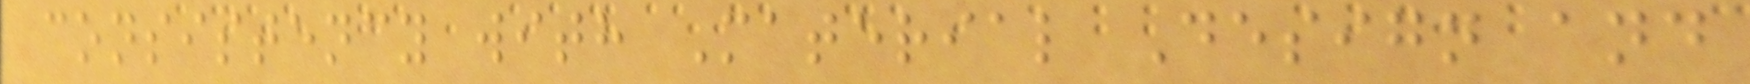consistency with Material Design and
